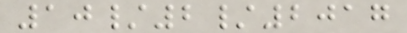10/2/2017
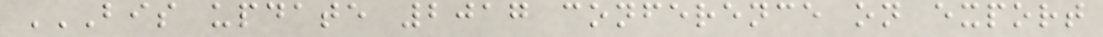BIS UPDATE 2017 CONFERENCE ON EXPORT
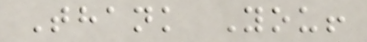Thank You!
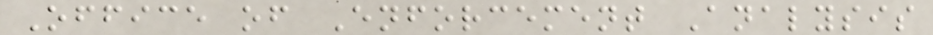Office of Enforcement Analysis
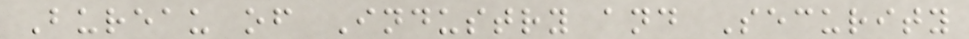Bureau of Industry and Security
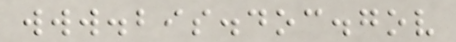www.bis.doc.gov
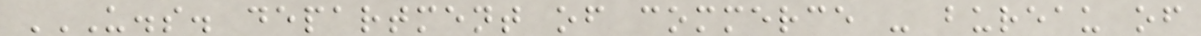U.S. DEPARTMENT OF COMMERCE - BUREAU OF
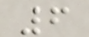6
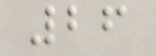26
